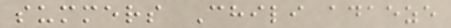summers Chili adaeze
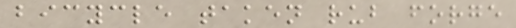bicycle taken rub forge
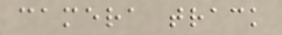camera track
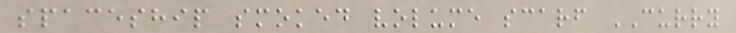spaceship smoked volume scarf CURRY
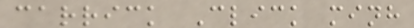carrick Click minh
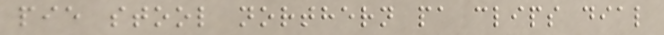pie stool northern pa clips dial
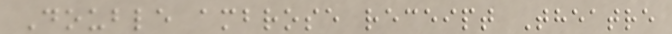Double ambrose receipt Theatre
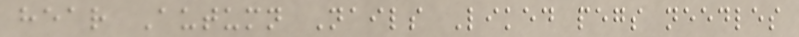hear Autumn Nails Liked pegs needles
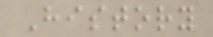History
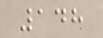148
